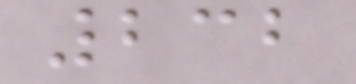232
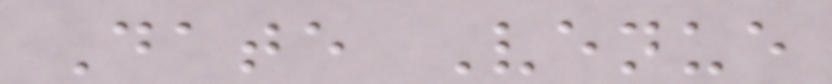Date Venue
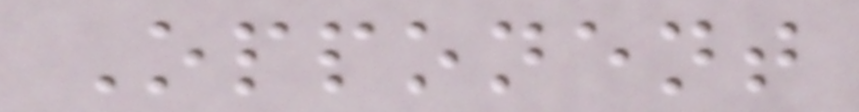Opponent
